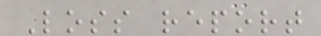Loss report
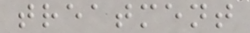treatment
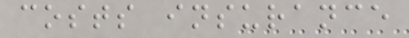costs insurance
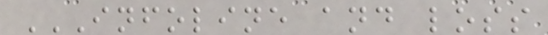INFOLINE AND LOSS
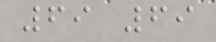69 69
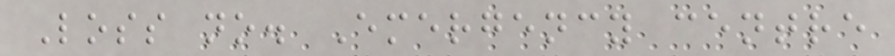Loss no. Emergency centre
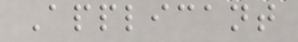Applicant
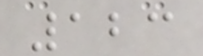123
